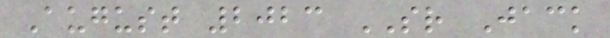August 2023 SR Jack
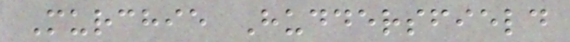Murchie Huddersfield
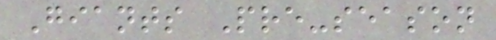Giants Pre-season
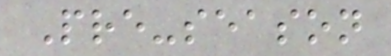Pre-season
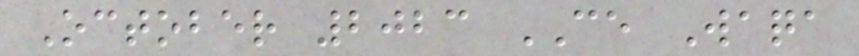October 2023 CE Waqa
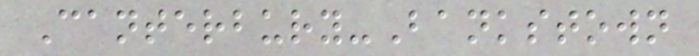Canterbury-Bankstown
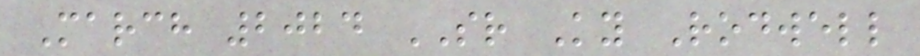March 2024 SR Ky Rodwell
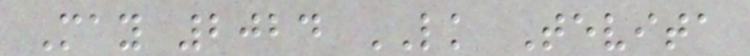May 2024 LK Tevita
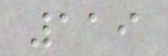119
